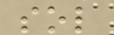sol
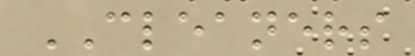CLEANERS
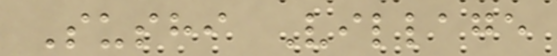Sushi Village
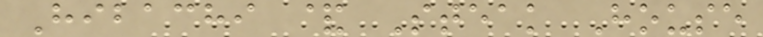Hibachi & Steak House
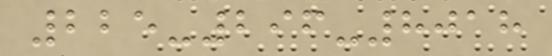225-296-8018
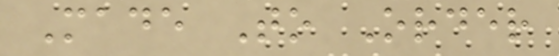Made To Order
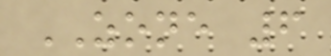ZONE 6
